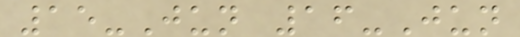15-Jun 16-Jun
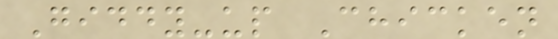Giddy-up Chicken
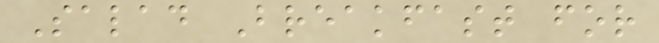Salad Breakfast for
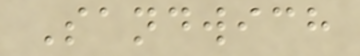Sandwich
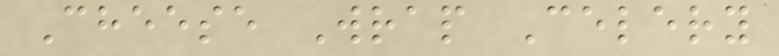Cheese Wrap Celery
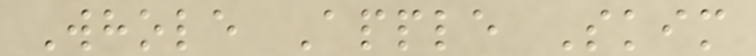Whole Apple Skim
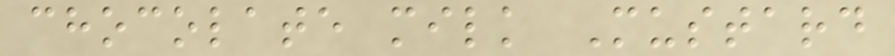chocolate milk Mustard
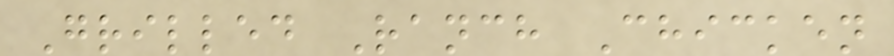Grilled Ranch Chicken
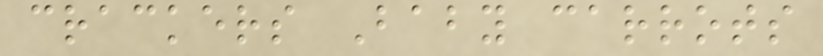crackers Baby carrots
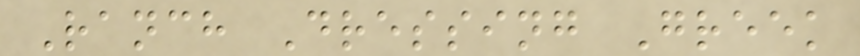Ranch Dressing Greek
